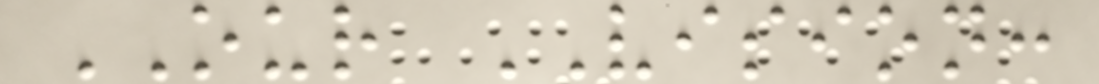OUR VISION:
